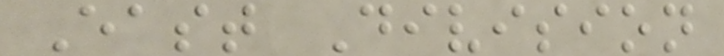East Division
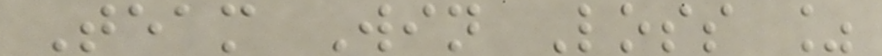Team Win Loss %
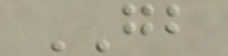GB
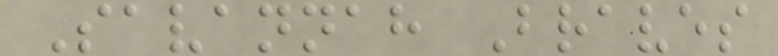Savannah Braves
